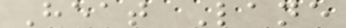Heat Lane
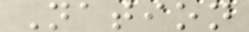Nation
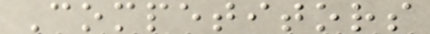Competitors
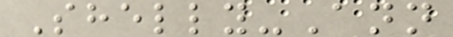Shelly-Ann
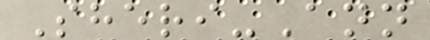Sheri-Ann
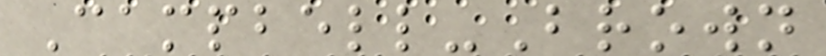Campbell-Brown
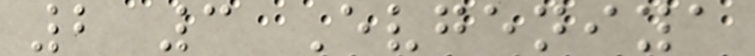2 3 Evgeniya
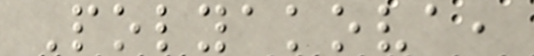Polyakova,
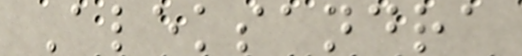Aleksandra
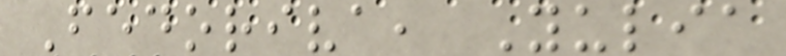Fedoriva, Yulia
